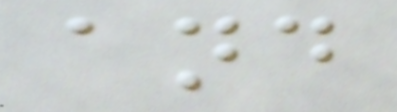and
